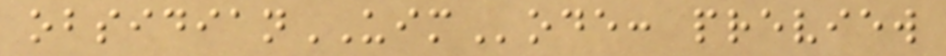obsidianUIMode: preview
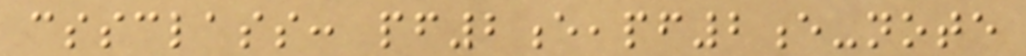cssclass: pf2e,pf2e-note
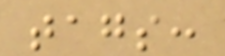tags:
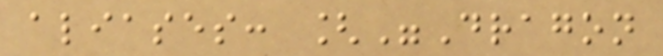aliases: ["Dragon
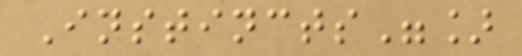Instincts"]
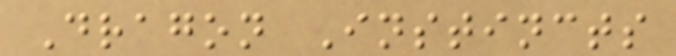Dragon Instincts
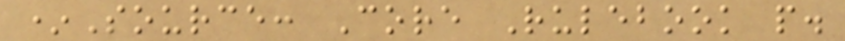*Source: Core Rulebook p.
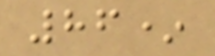86*
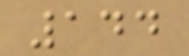144
